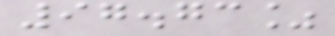97.73%
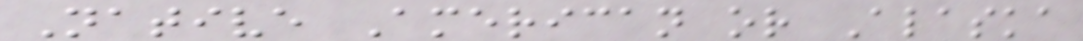Native American or Alaska
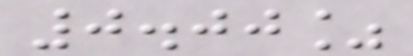0.00%
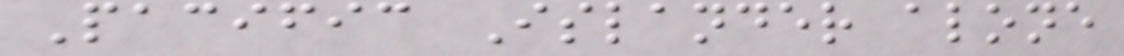Pacific Islander alone
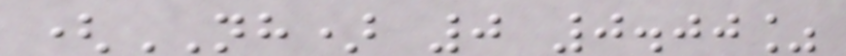(NH) 0 0.00%
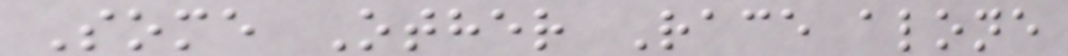Some Other Race alone
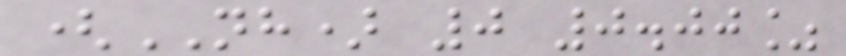(NH) 0 0.00%
